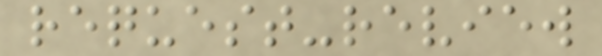request-review
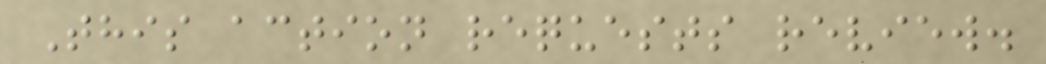This action requests review.
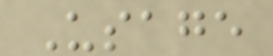Usage
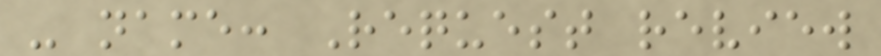- name: Request review
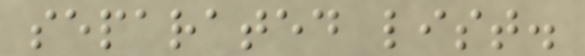separated list.
